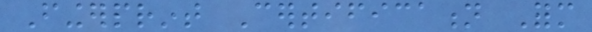Fingerprint Certification Form
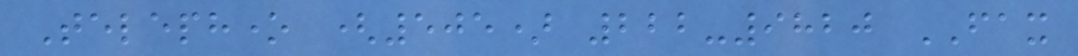Telephone (505) 222-9820 FAX
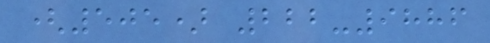(505) 222-9886
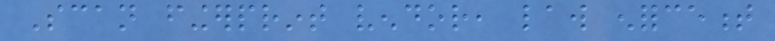Scan fingerprint vendor, law enforcement
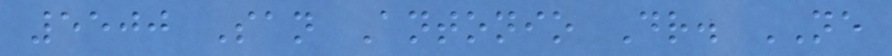5500 San Antonio Dr. NE
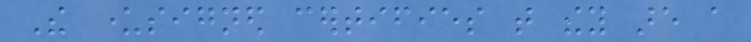The undersigned certifies that they are a
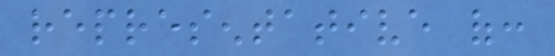representative of:
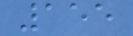155
